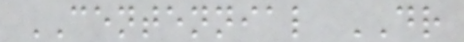CENTENNIAL DR
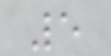5
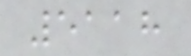5118
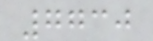7730
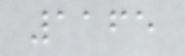1165
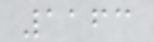1163
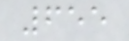655
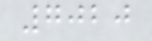7020
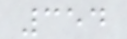354
